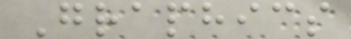Graphics
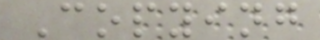Copying
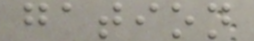gation
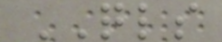QLS
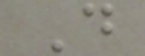D
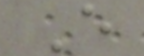E
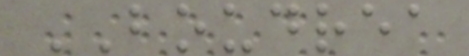BOUDREA
